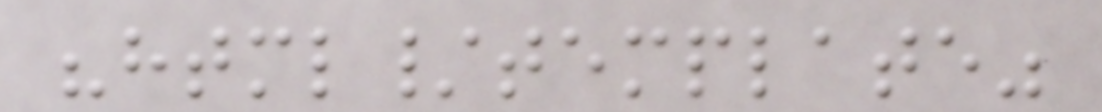"html/template"
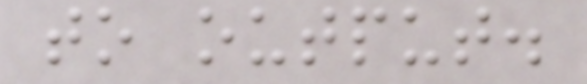to output.
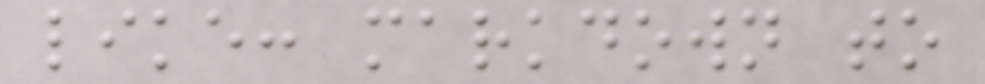like: markdown to
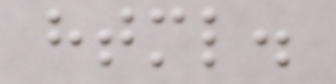html.
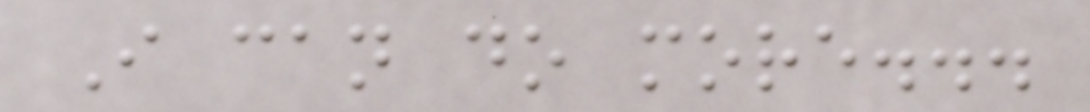I can do more...
